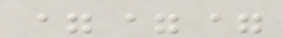===
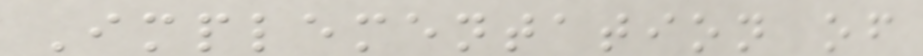Implementation of
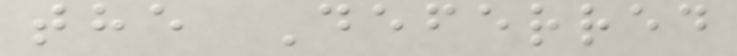the Deferred
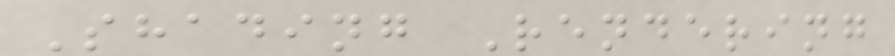Shading Rendering
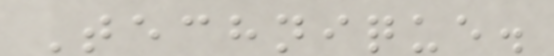Technique.
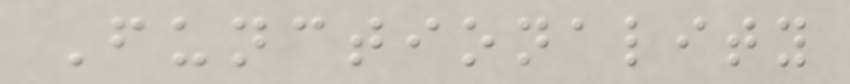Functionality
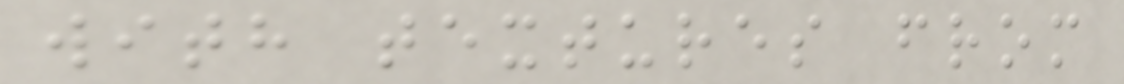with textures from
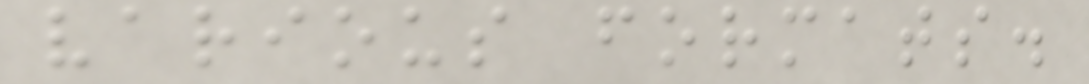various formats.
